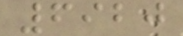6920
